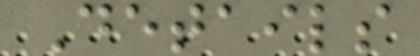Details
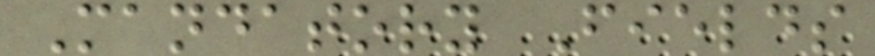Mandatory Fields
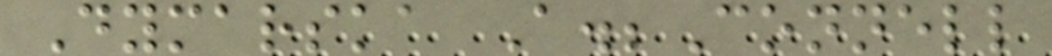Dymarska A.;Connell
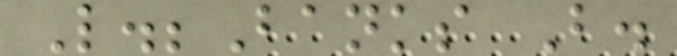L.;Banks B.
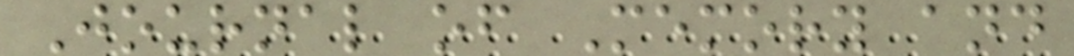Journal of Memory and
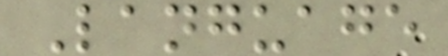Language
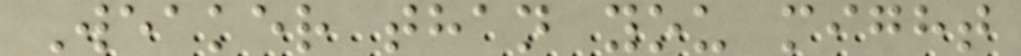Weaker than you might
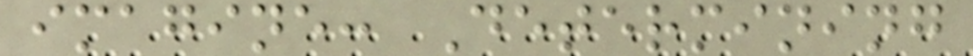imagine: Determining
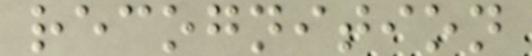recognition
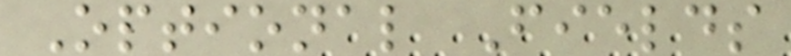Optional Fields
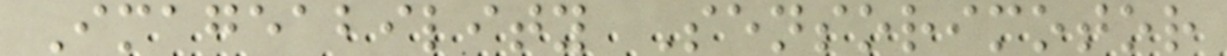Imageability Sensorimotor
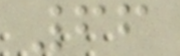66
